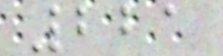221
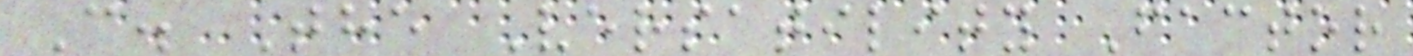C. The Versatility Factor
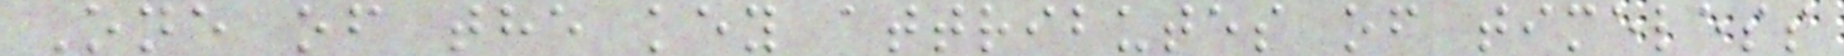One of the key attributes of timeless
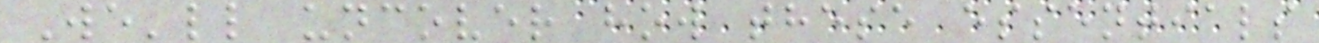We'll uncover how these essentials
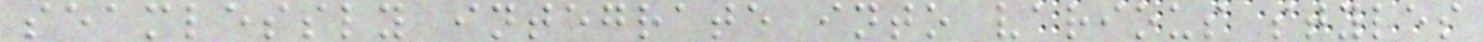seamlessly integrate into various styles
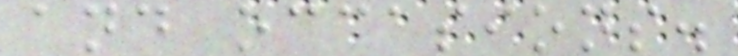and occasions.
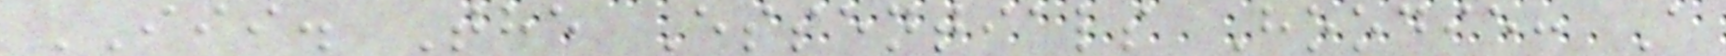III. The Essentials Hoodie: A
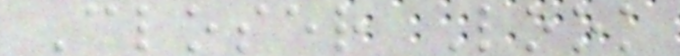Closer Look
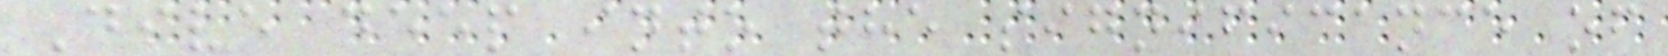Dive deep into the significance of
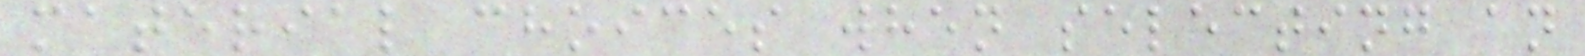material choices when selecting an
